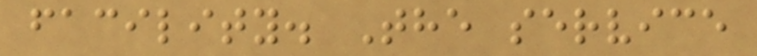facility. The service
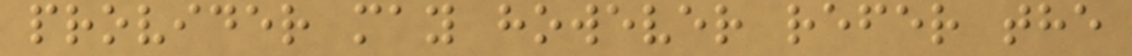provider may however refer the
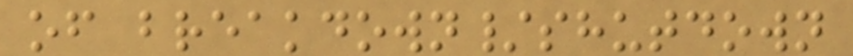of breakdown/shutdown
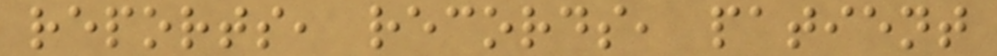reports, records, patient
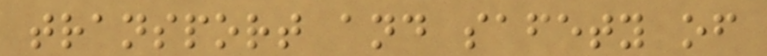transport and safety of
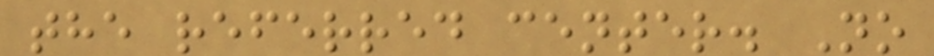the referred center. No
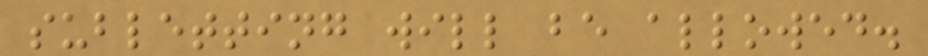subletting will be allowed.
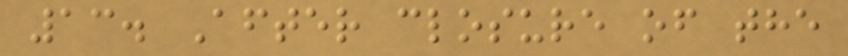13. After closure of the
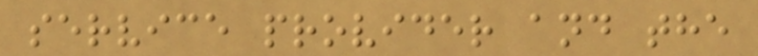service provider and the
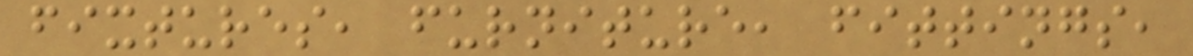fixtures, furniture, fittings,
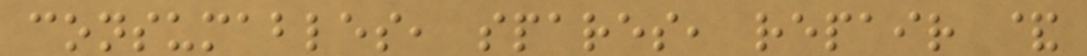consumables, spares, repair &
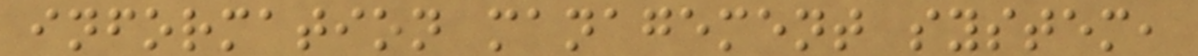information management system,
